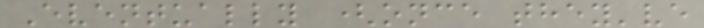Eventually (once they've
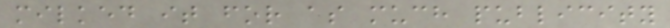milked it for as much publicity
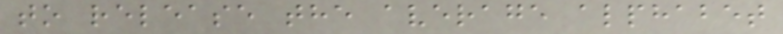to release the average alphabet
